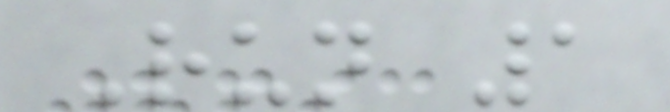Run 1
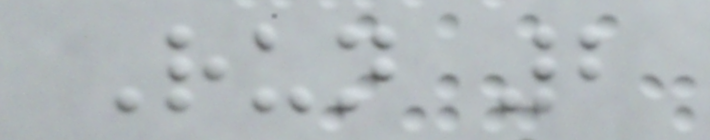Run 2
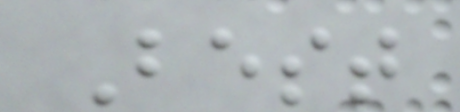Best
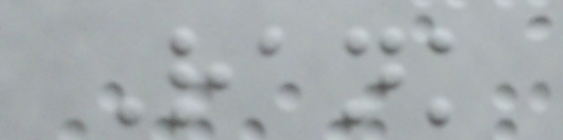Rank
